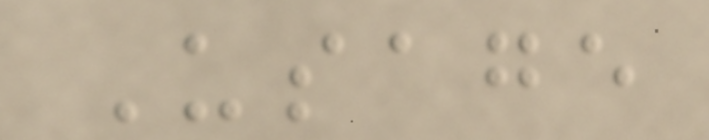Usage
